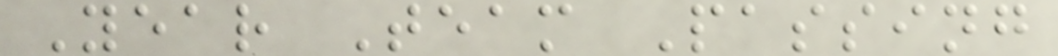Year Team Passing
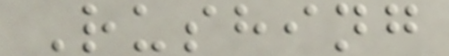Rushing
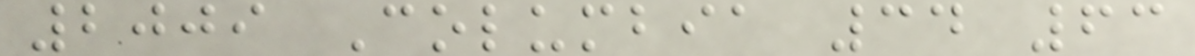2009 Columbia 34 63
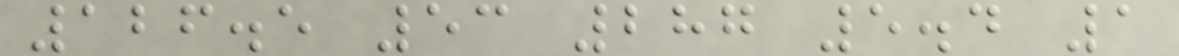126.5 53 287 5.4 1
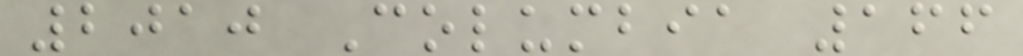2010 Columbia 166
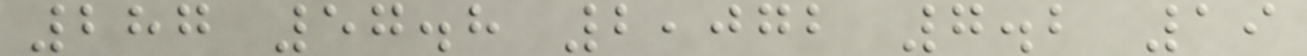287 57.8 2,072 7.2 19
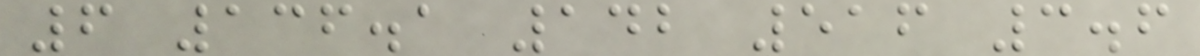6 136.1 142 516 3.6
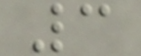3
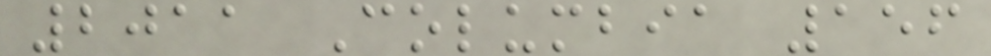2011 Columbia 156
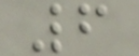6
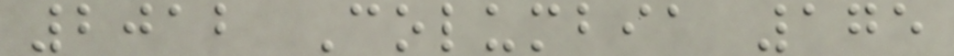2012 Columbia 175
